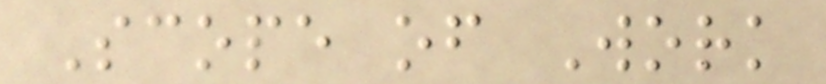Scope of Work
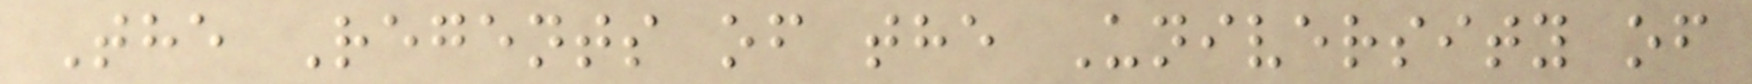The Regents of the University of
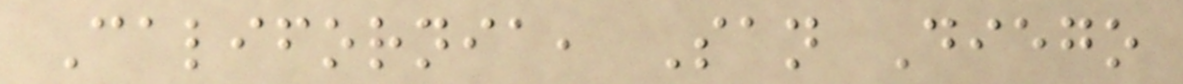California, San Diego
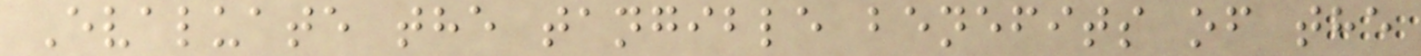Evaluate the tangible benefits of the
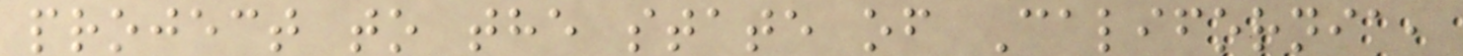project to the state of California,
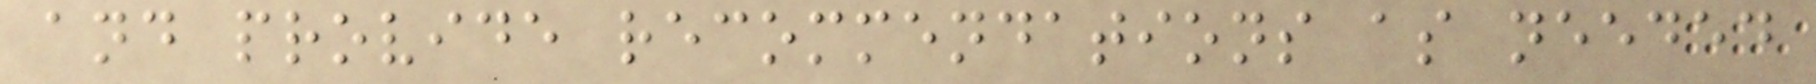and provide recommendations as needed
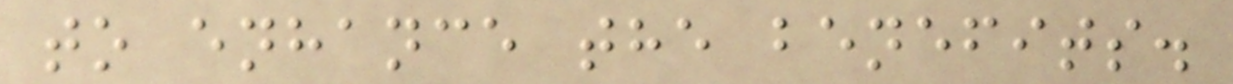to enhance the benefits.
